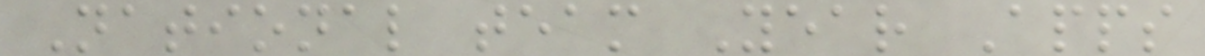National team Year Apps
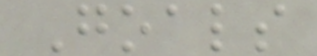Goals
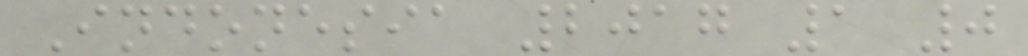Indonesia 2017 1 0
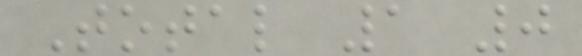Total 1 0
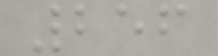256
